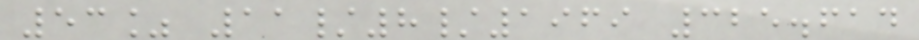53% 11/8/1969 325.614
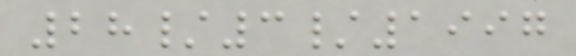28/3/1997
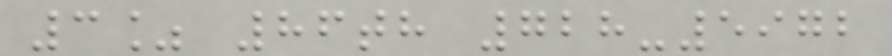3% 86th 728-5972
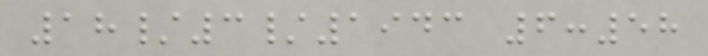18/3/1943 6:58
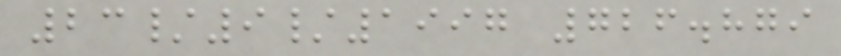23/9/1997 726.879
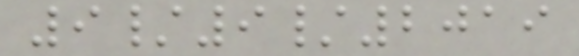9/9/2019
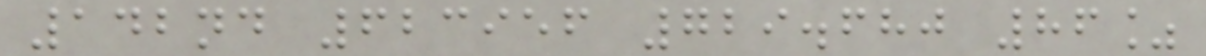142nd 623956 729.680 86%
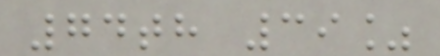74th 39%
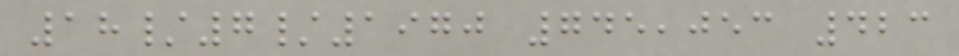18/7/1970 745,053 423
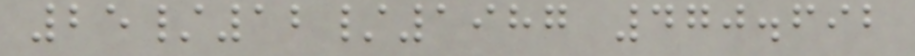25/12/1987 470.692
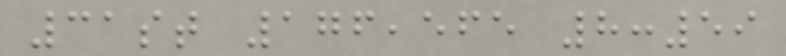31st 176,565 8:59
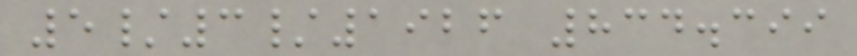5/3/1926 834.399
